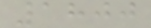1800
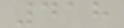418
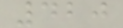420
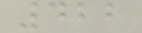422
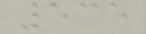535
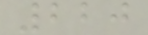220
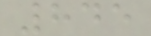845
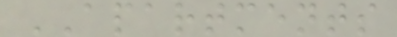APARTMENTS
